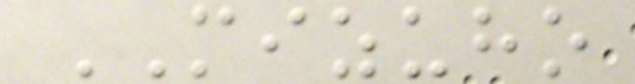MIZUHO
